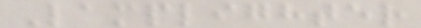Lamplighter
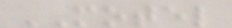MOTEL
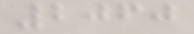2060
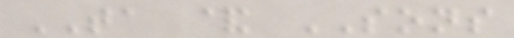TA & SONS
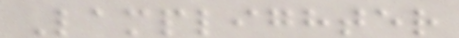Lamplighter
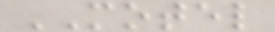MOTEL
